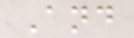And
